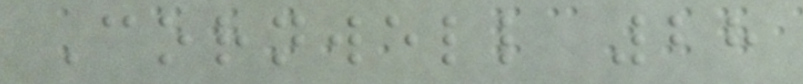Cornwell 28
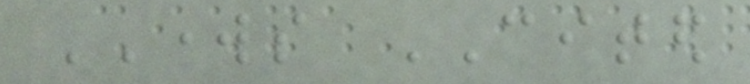WORKS CITED
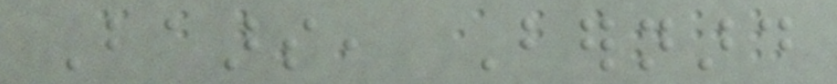Baars, Bernard
